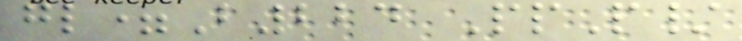gl=B224 PpP/
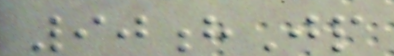90hJp
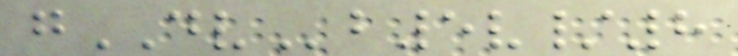gDVb5v/8
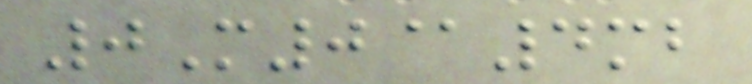0M0@4mb
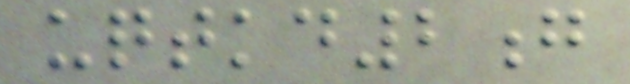uqtkd2g
